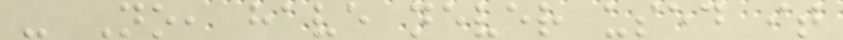- No, have never used it
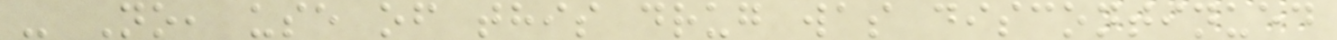- No, use of this drug was discontinued
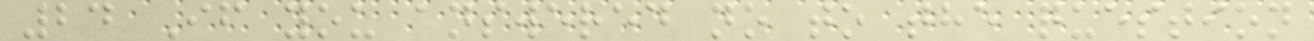24 If you answered no to the question
